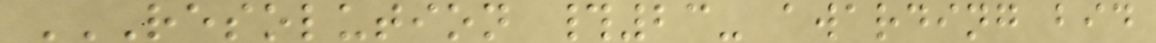RESOLUTION #23- AWARDING BID
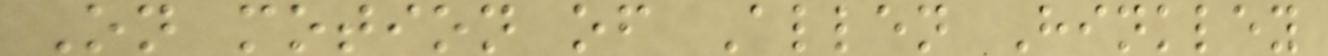On motion of Allen Hinkley
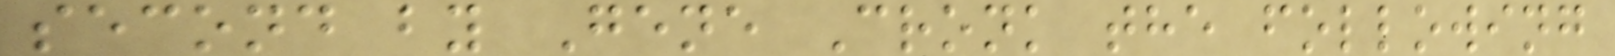second by Gene Cronk the following
